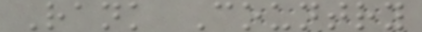Rank Country
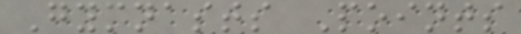Gymnasts Points
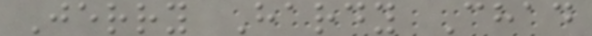Jerry Hardy Chad
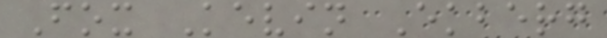Fox Kevin Ekberg
